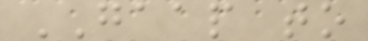GAAP to
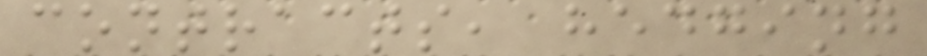contracts, hedging
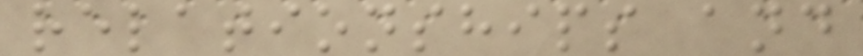relationships and
